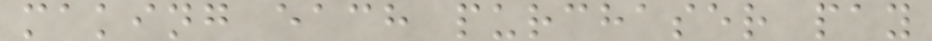making each purchaser pay
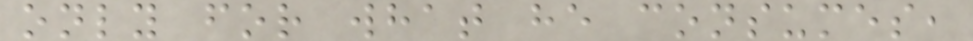only for what he consumes,
